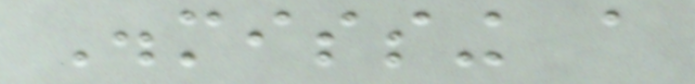Dismissing a
